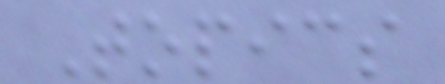Topics
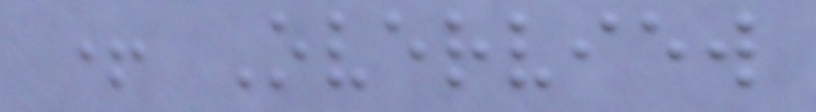+ Overview
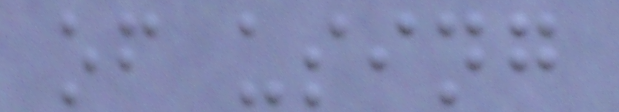of using
